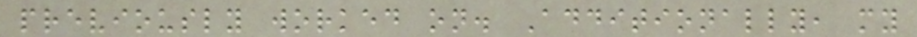previously worked on. Additionally, my
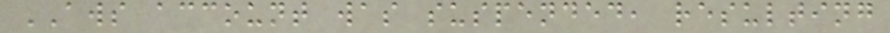AWS account was suspended, resulting
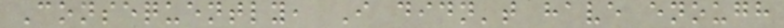Consequently, I didn't have enough
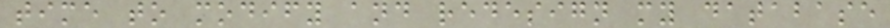time to modify and redesign my database
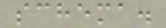schema.
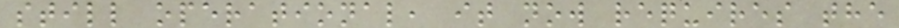still operational, it now requires the
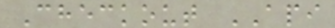Checkout API
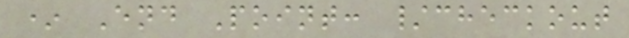* End Point: /checkout
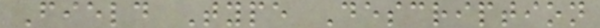Field Type Description
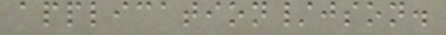application/json.
